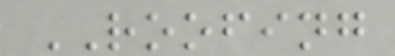ROOFING
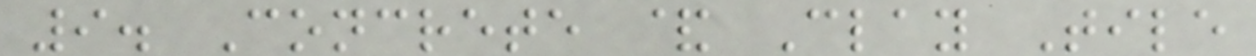9. Concrete & Clay Tile
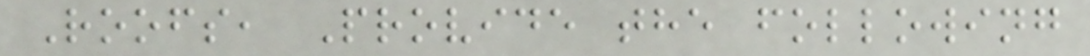Roofs, Provide the following
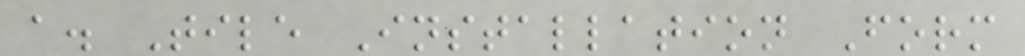a. Tile Installation Form
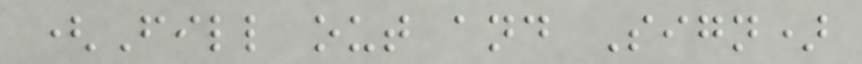(Fill out and Sign)
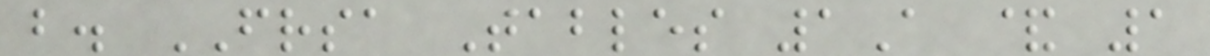b. FRSA Tables 1A & 1
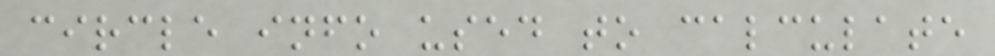circle info used to calculate
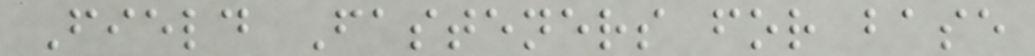Field Fasteners for base
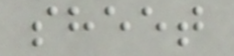sheet
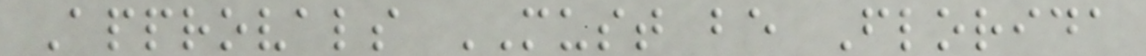Approvals MUST be Florida
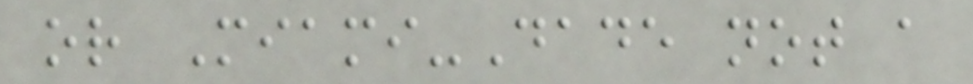or Miami-Dade not a
